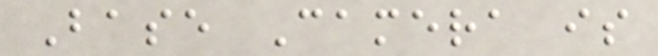Base Camera is
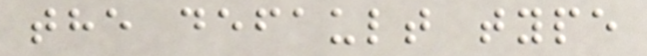the default type
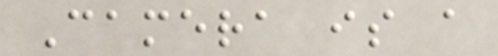Camera is a
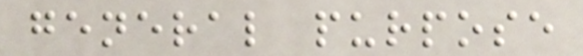general purpose
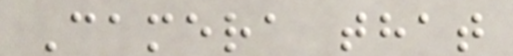Camera that
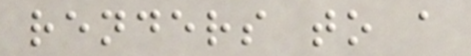renders to a
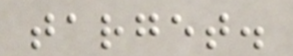target.
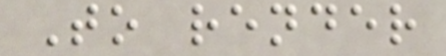To render
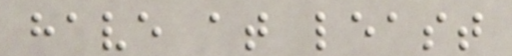have at least
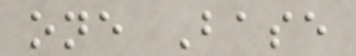one Base
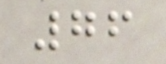76
